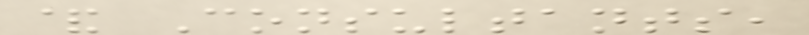& Consultants,
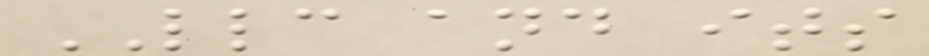LLC and its
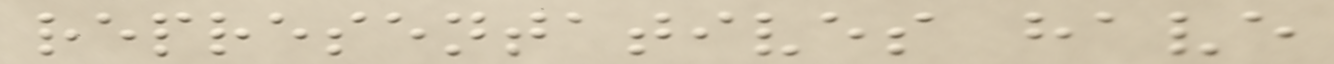representatives have
